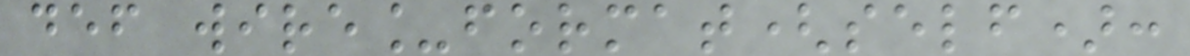def wire_format(self):
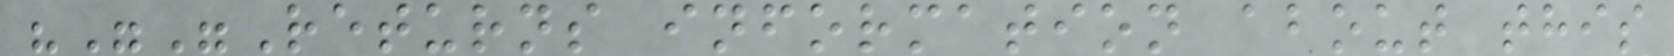"""Returns information about this
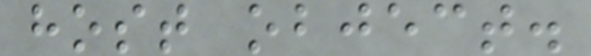host object.
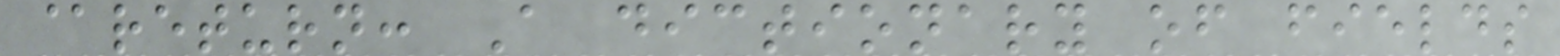@return: A dictionary of fields
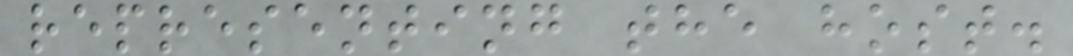representing the host.
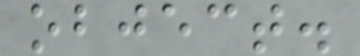object.
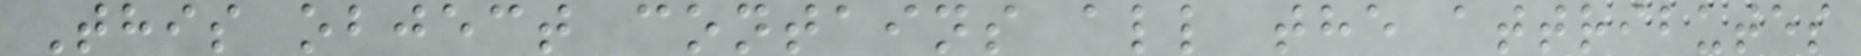This object contains all the attributes
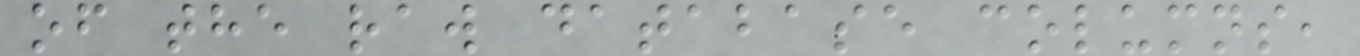of the raw database columns,
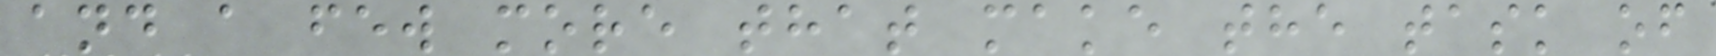and a few more that make the task of
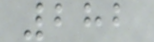282
